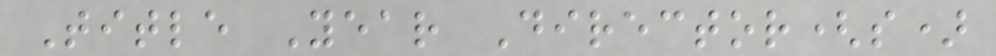Title Year Director(s)
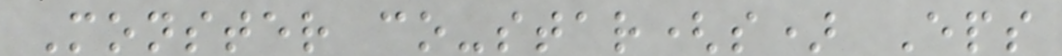Monster co-star(s) Eps
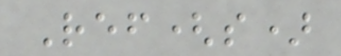Ref(s)
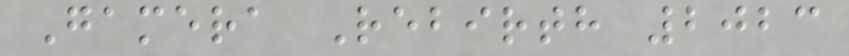Gamera Rebirth 2023
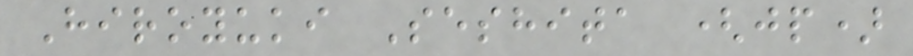Hiroyuki Seshita (jp)
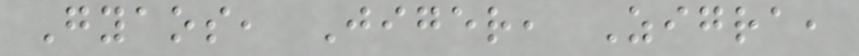Gyaos, Jiger, Zigra,
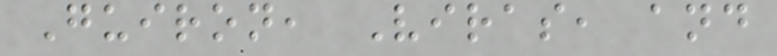Guiron, Viras, and
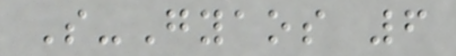S-Gyaos 6
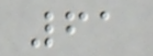61
